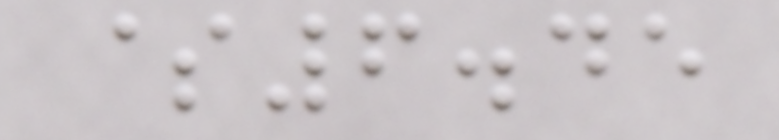$6.45
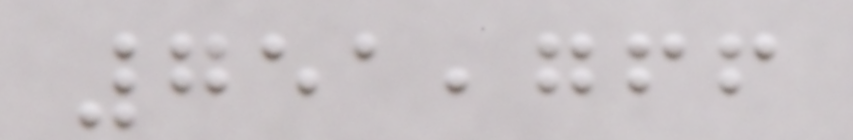751,766
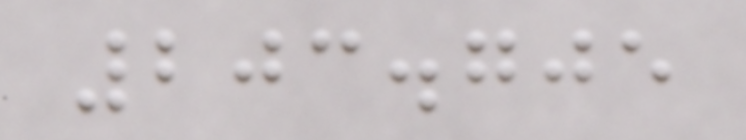203.705
